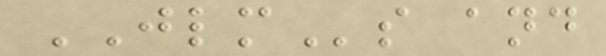JLMs and
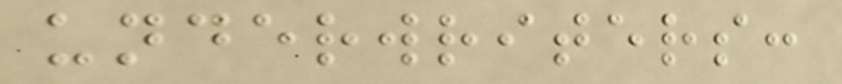underwriters:
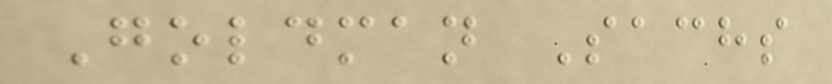Goldman Sachs
